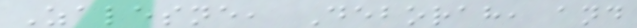Zalesne, Deborah, and
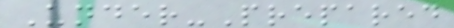Under-Prepared
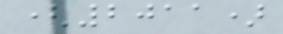(2011)
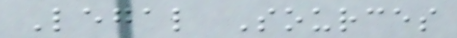Legal Sources
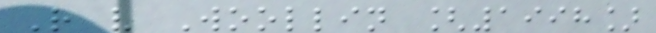R v Woollin [1998]
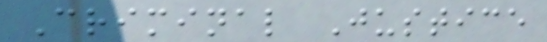Criminal Justice
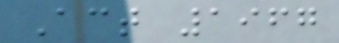Act 1967
